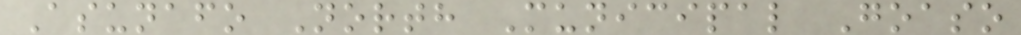Asunafo North Municipal Goaso
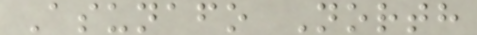Asunafo North
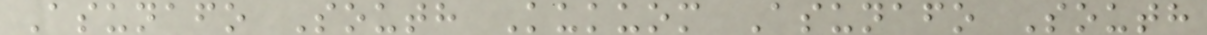Asunafo South Kukuom Asunafo South
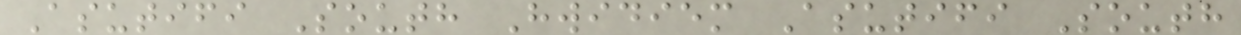Asutifi South Hwidiem Asutifi South
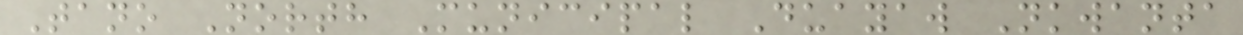Tano North Municipal Duayaw Nkwanta
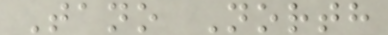Tano North
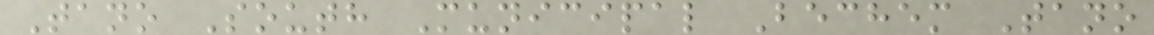Tano South Municipal Bechem Tano
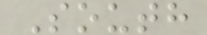South
